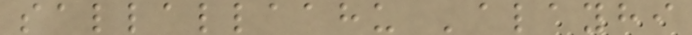sallallaahu 'alayhi
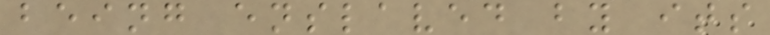being enslaved by its
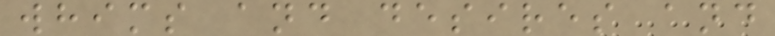whims and desires and
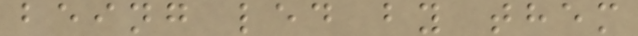being led by them
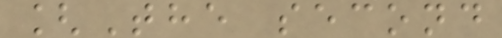[The second
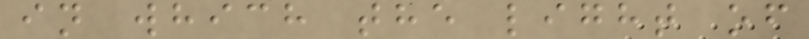in which the light of
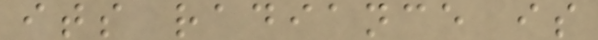its radiance is
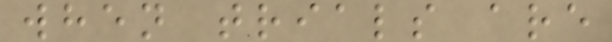when trials are
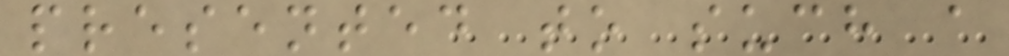presented to such a
